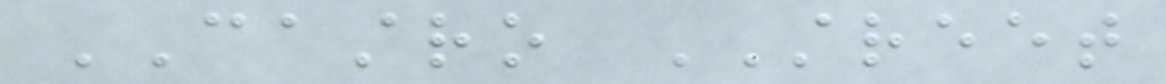CASTRO STREET
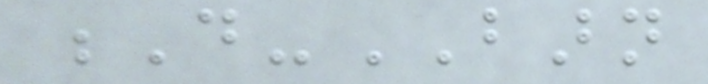D-BARN
